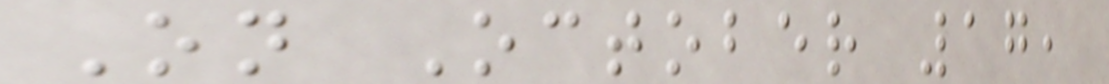On October 17,
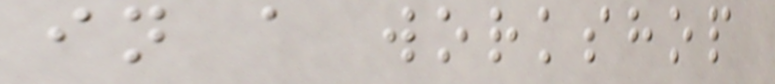in a workshop
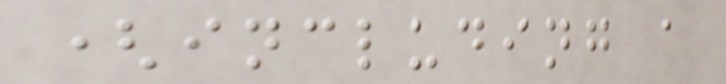(including a
